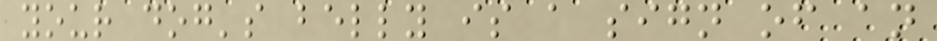your dog's belly is a sign of an
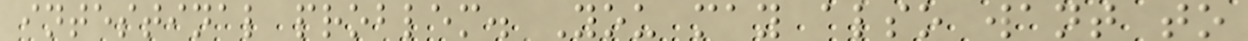intestinal problem. You may also want to
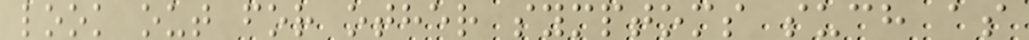look out for other symptoms such as
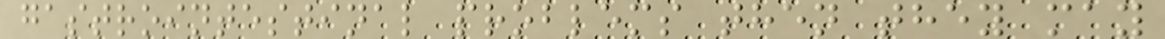gastrointestinal problems then they may
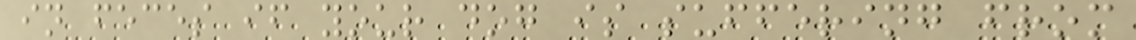in feces if your dog is suffering from
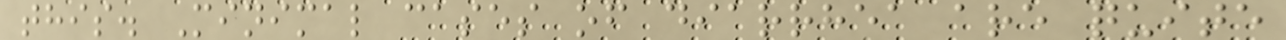this. Minimal cases of diarrhea are quite
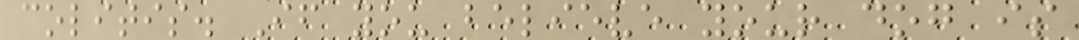colitis. If you believe your dog is
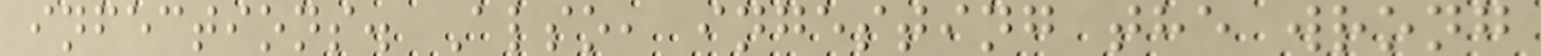infections. Also, ingesting the wrong
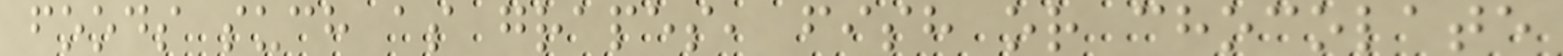foods such as grapes, fish or chocolate
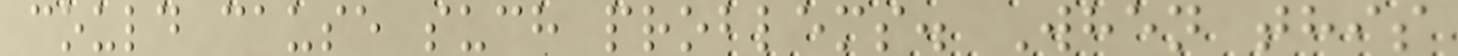could cause such problems. When this
